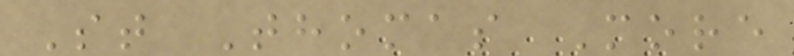St Thomas More
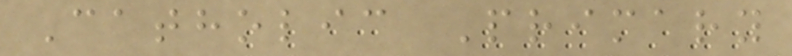Catholic Primary
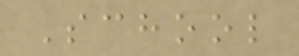School
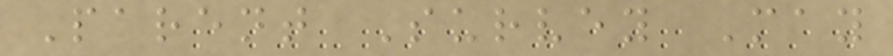Parent Survey May
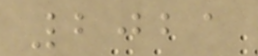2021
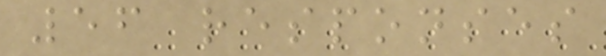56 responses
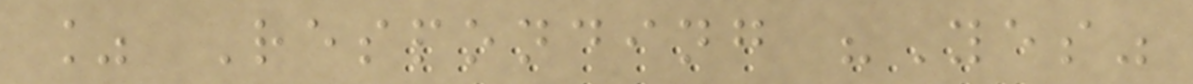% Responding "Yes"
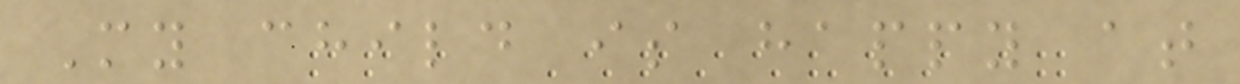My child is happy at
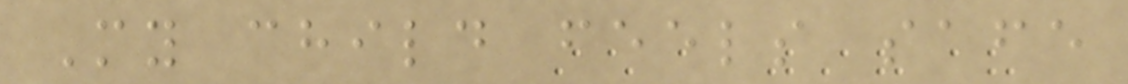My child feels safe
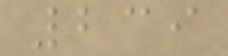239
